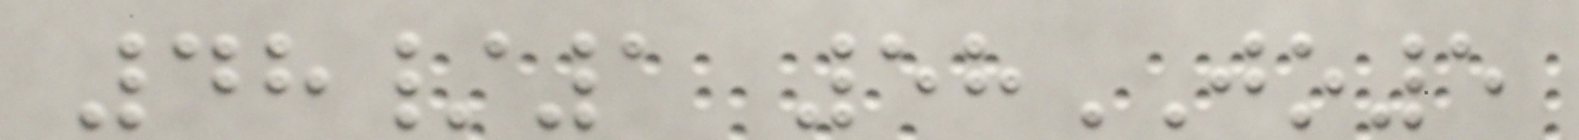48/1 58JO5
